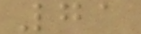71
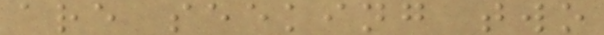are seeking two
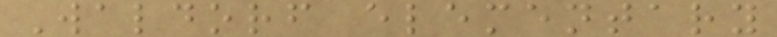Waldorf elementary
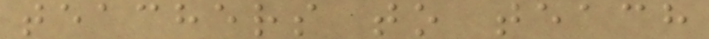teachers to teach
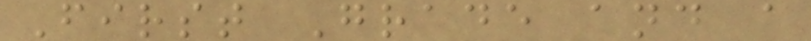First Grade and a
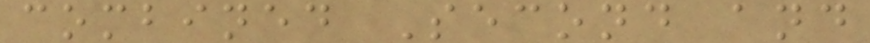combined Second and
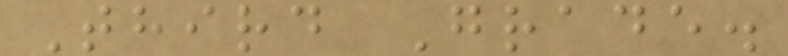Third Grade.
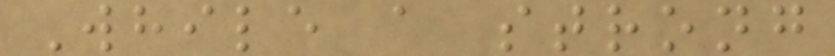While a strong
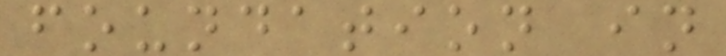foundation in
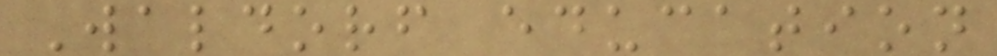Waldorf education
